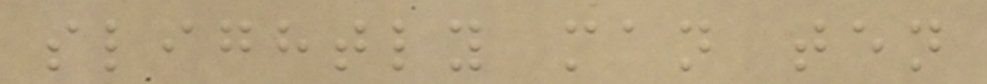slightly man ten
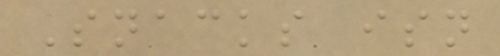Snacks isn
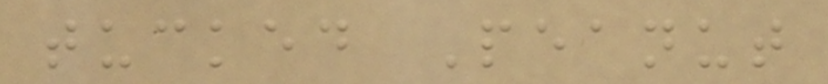tucked Peanut
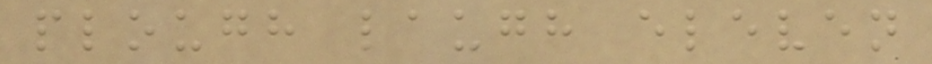plough laugh eleven
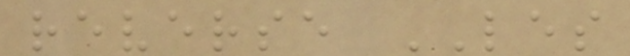reverse LES
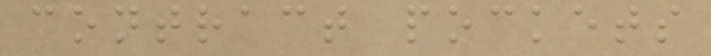contract pockets
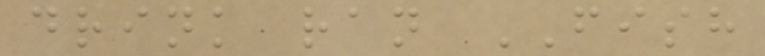drink ran FISH
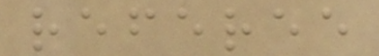referee
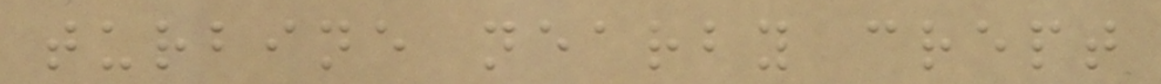turbine nearby crept
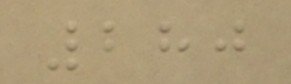280
